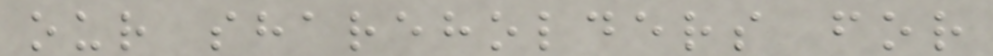our shareholders for
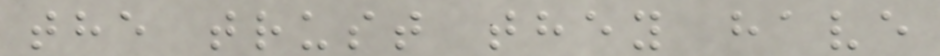the trust they have
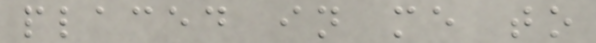placed in me to
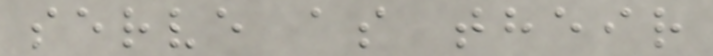serve as their
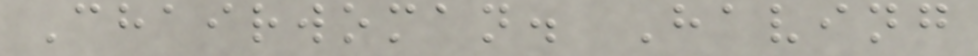Chairwoman. Having
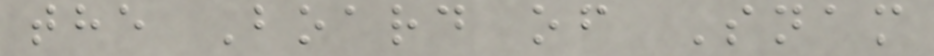the Board of Snam
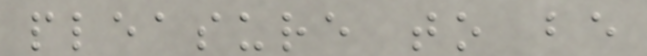pleasure to be
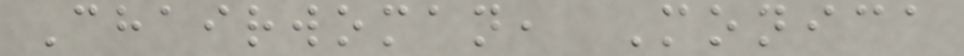Chairwoman, Monica
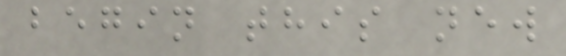begin this new
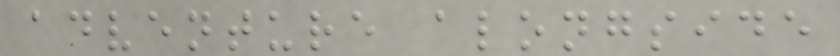adventure alongside
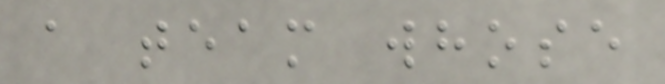a team whose
